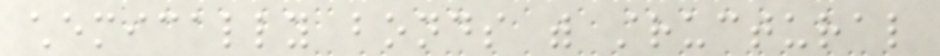chemically bonds with structural
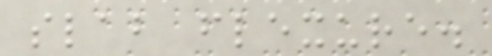slab flexure.
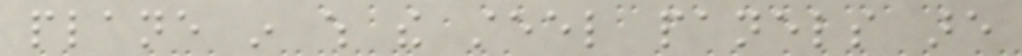plane in which the steel panels are
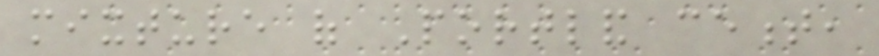mixture of Portland cement,
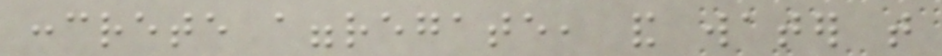concrete aggregate, and water that
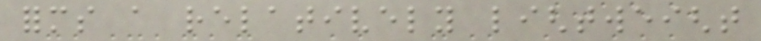forms a relatively lightweight
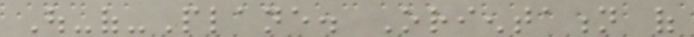Out-of-Plane. Orientation of
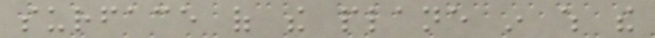surface of the plane in which the
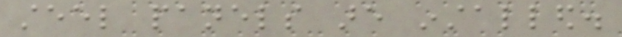steel panels are installed.
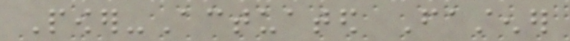Power-Actuated Fastener
